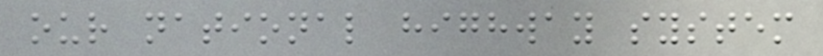our national highway system
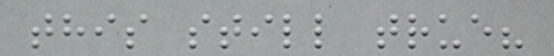this still true?
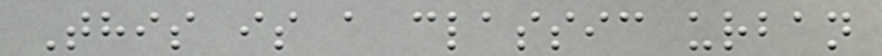This is a classic urban
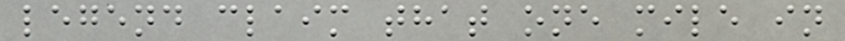legend claim that one mile in
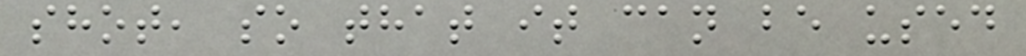shot, so that it can be used
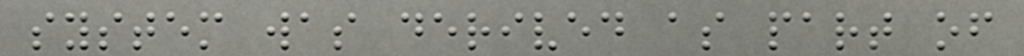system was derived as part of
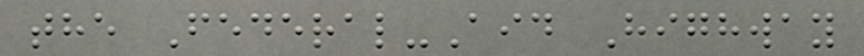the Federal-Aid Highway
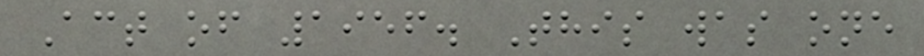Act of 1956. This was one
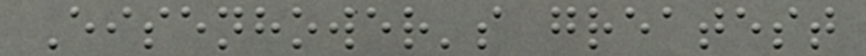Eisenhower's greatest
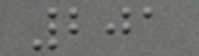201
